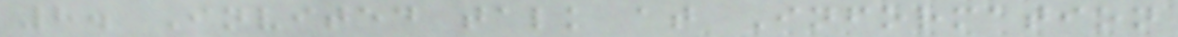8. Invited talk at Information
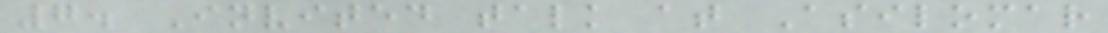7. Invited talk at Asilomar
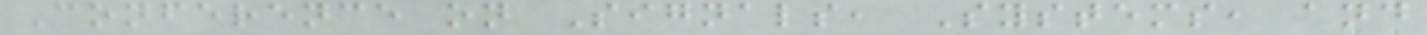Conference on Signals, Systems, and
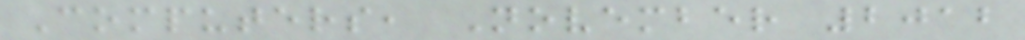Computers, November 2012
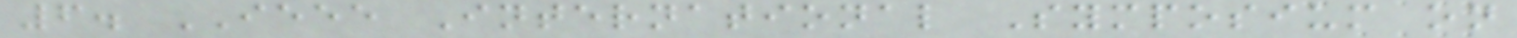6. IEEE International Symposium on
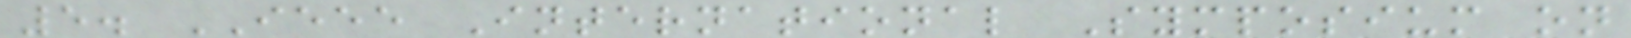5. IEEE International Symposium on
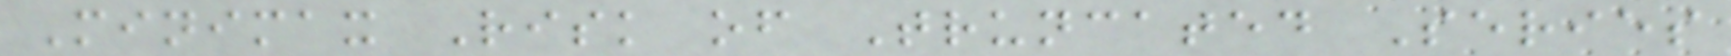Minimax Risk of Truncated Series
